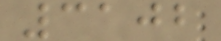3102
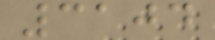3104
